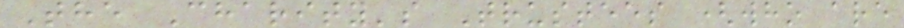The Charity's Trustees (who are
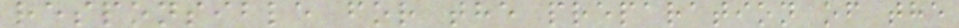responsible for the preparation of the
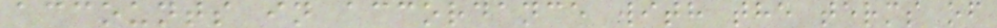accounts in accordance with the terms of
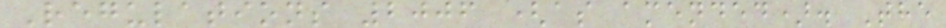Regulations 2006 (as amended). The
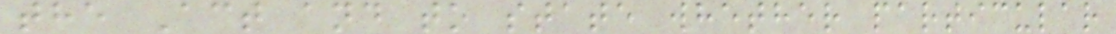the Act and to state whether particular
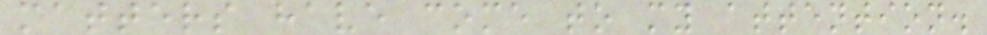matters have come to my attention.
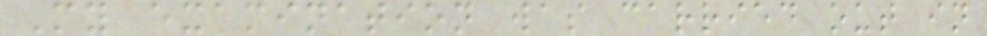My examination was carried out in
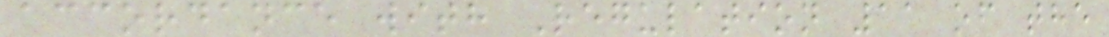accordance with Regulation 11 of the
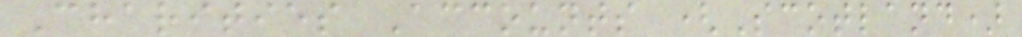Charities Accounts (Scotland)
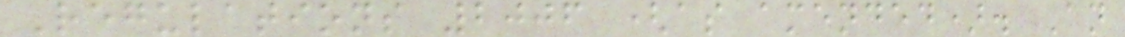Regulations 2006 (as amended). An
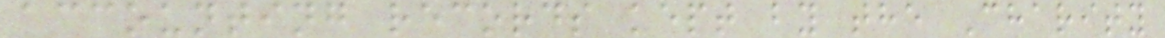accounting records kept by the Charity
